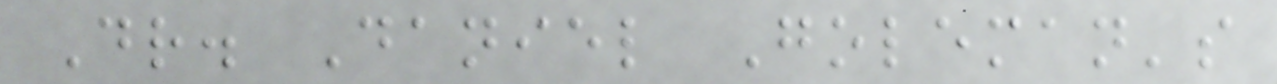Dr. Daniel Goleman's
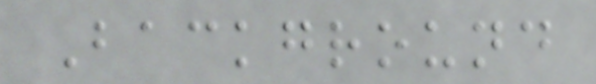Background
